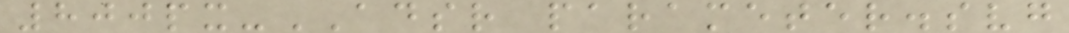800px-ADSR parameter.svg
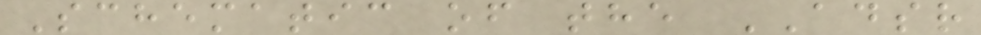Schematic of the ADSR
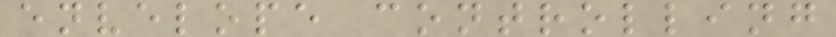envelope controlling
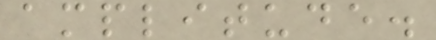amplitude.
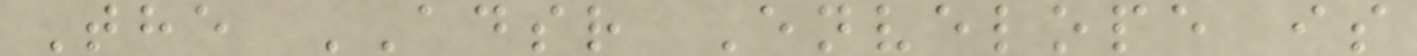The ADSR Envelope is
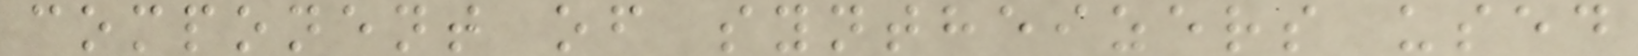component of syntheizers used
